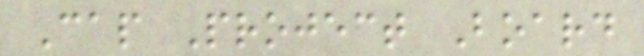Cap Project Board
